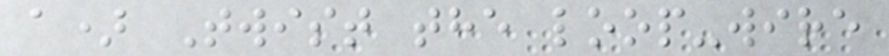a) Twist the loop-wire
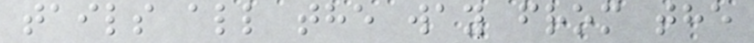tails all the way from the
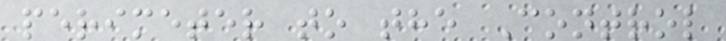perimeter to the Control
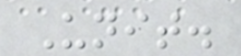Unit.
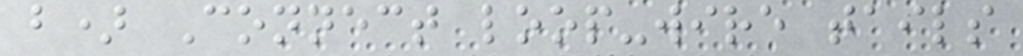b) Connect loop-wire tails
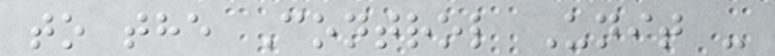to the Control Unit -
